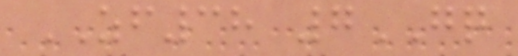ZF38 7GQ
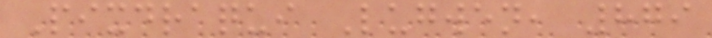Pixdraqui Lugwen, 879
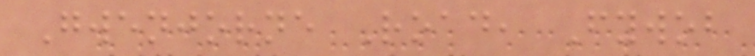Gwenjorne Road, Fywob
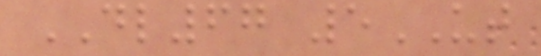DL67 5UT
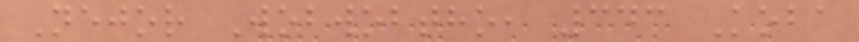Nejor Wobwobtho, 343 Koba
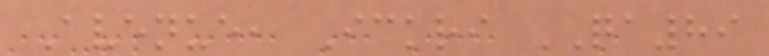Avenue, Ickri QA89
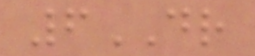6DR
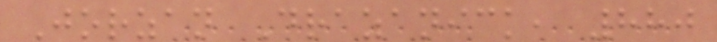Jorzan Drazanick, 880
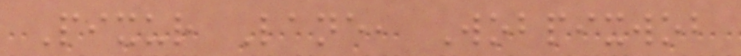Pixur Lane, Wobpixwob
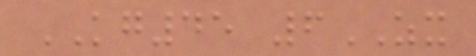KG45 6ZX
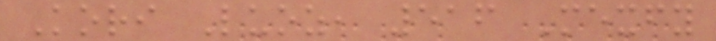Kori Luoz, 516 Mexfy
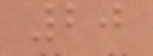20
